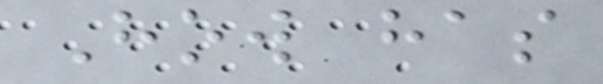How has
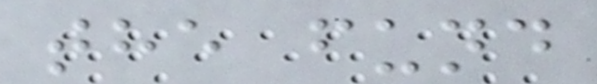the fund
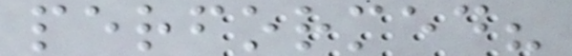performed?
